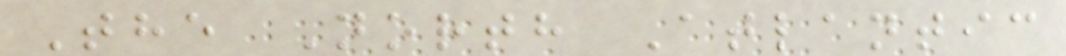The North Atlantic
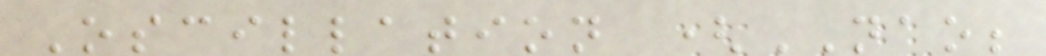Oscillation (NAO;
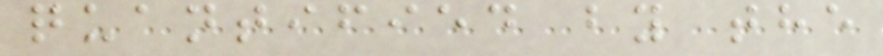quantified by the
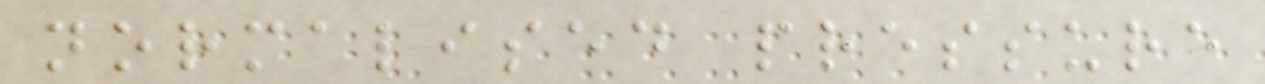normalised pressure
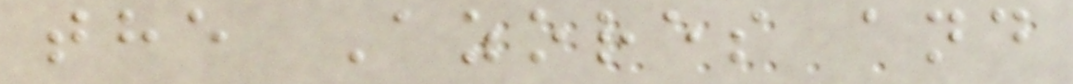the Azores and
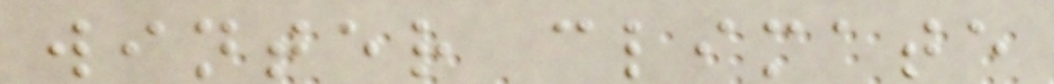winter climate
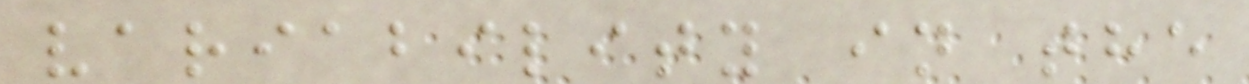variability in the
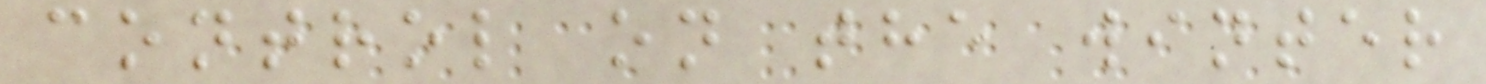control on the winter
